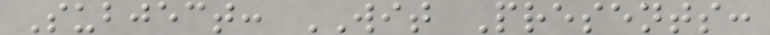Subject: WIT Presents:
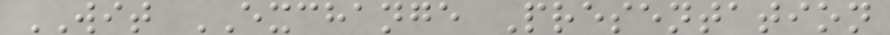WIT EXCHANGE Presentation
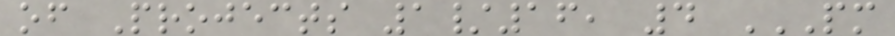of Projects 1/16, 4 PM
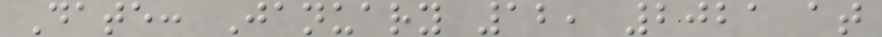Date: January 12, 2021 at
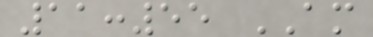11:55 AM
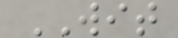WIT
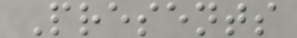Presents
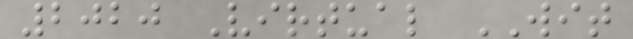2020 Virtual WIT
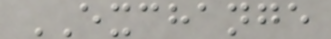EXCHANGE
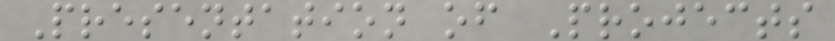Presentation of Projects
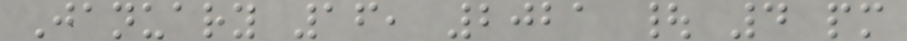January 16, 2021 | 4 pm
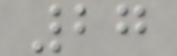27
